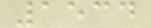1534
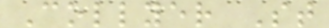Collyer St
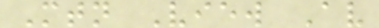Mtn View Av
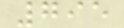795
